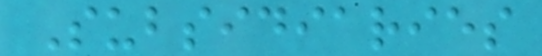Subsidiaries
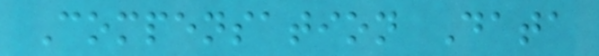Compensation Data
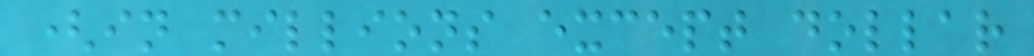(in millions except dollar
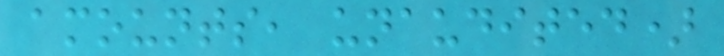amounts, unaudited)
